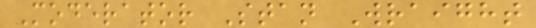Moderator Stan Wraight
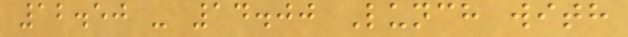12.50 - 14.00 Lunch with
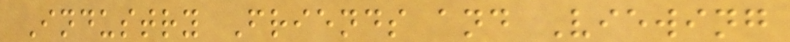Industry Friends and Viewing
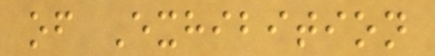of Exhibition
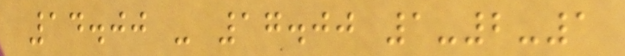14.00 - 17.00 1-2-1
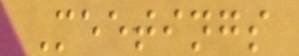Meetings
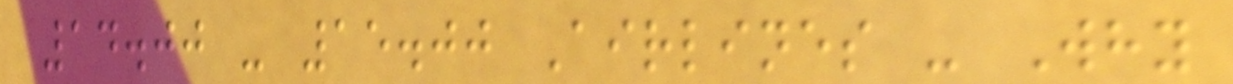14.00 - 15.00 Airlines - Why
